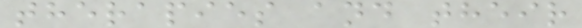therapies and their
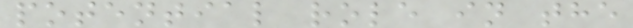potential role in the
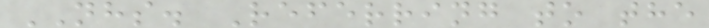NHS. Referring to the
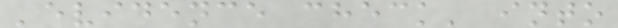'evidence check' into
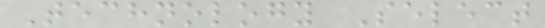Technology Select
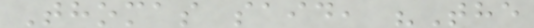Thomas said, "The
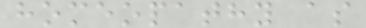homeopathy as
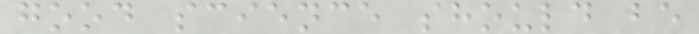good science should be
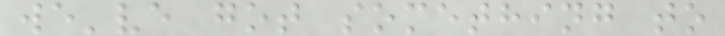we've got something to
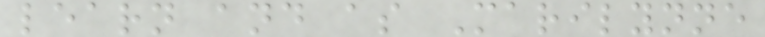learn and as Marilynne
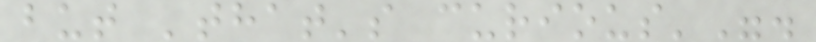but 'that's curious'".
